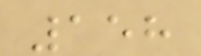158
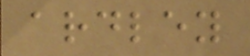ardley
